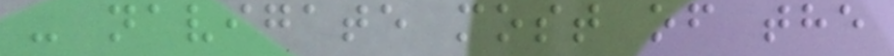- navigate most of the
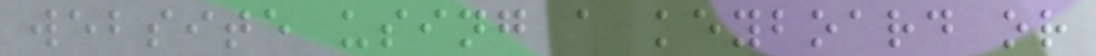website using a keyboard or
